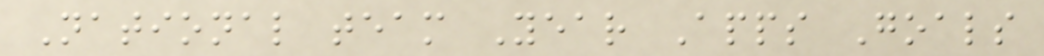National team Year Apps Goals
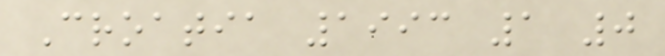Croatia 1993 1 0
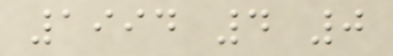1994 4 0
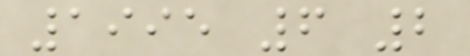1995 6 2
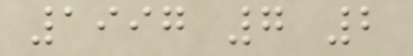1997 7 2
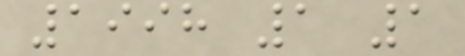1998 1 1
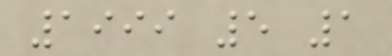1999 5 1
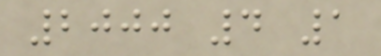2000 4 1
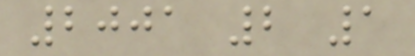2001 2 1
